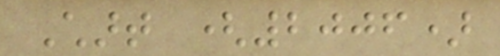Chart (2006)
